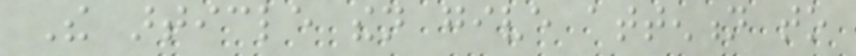The article then give attention to
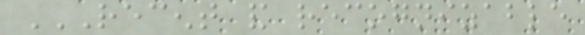RECENT AND RECOGNIZABLE
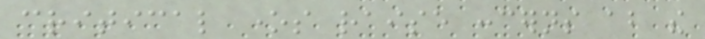critical ones raise concerns about the
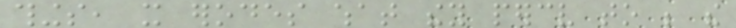things, it erodes what they perceive to be the
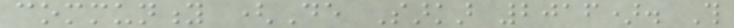community (De Sarkar 2016). This
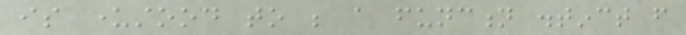is understood to be a function distinct from
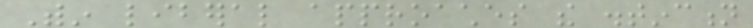Within liberal approaches the distinction
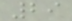29
